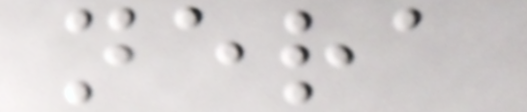nera
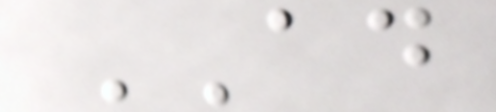AD
